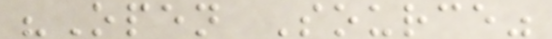"Open Source"
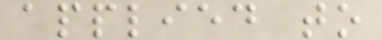applied to
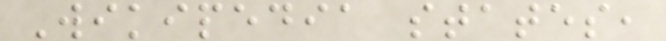Wikipedia states,
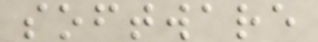software
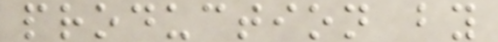production by
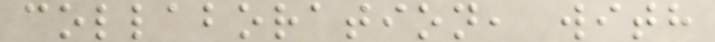collaboration, with
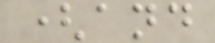(and
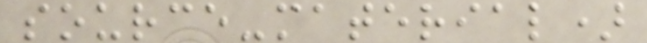source-material)
